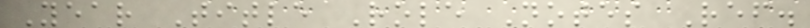Year Title Role Notes Ref.
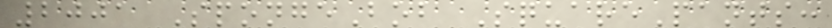2001 SpongeBob SquarePants:
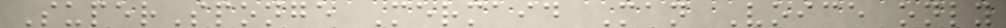SuperSponge Mermaid Man Voice only
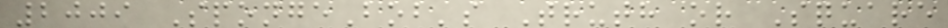2009 SpongeBob's Truth or Square
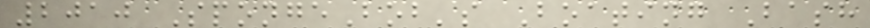2010 SpongeBob's Boating Bash
